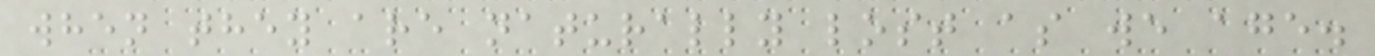when they are naturally lost as we age.
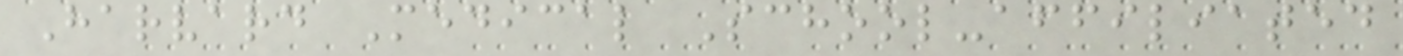Harvard Medical School-affiliated
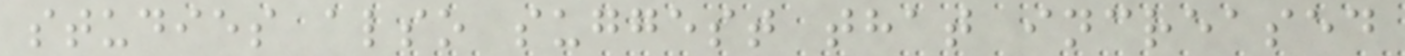studies also suggest that increased
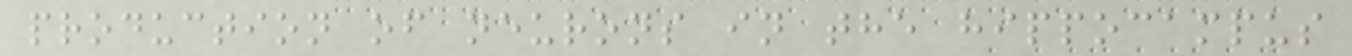production of neurons in the hippocampus
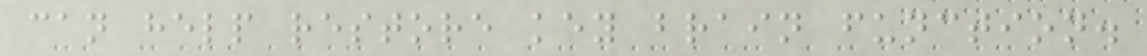can help restore key brain function.
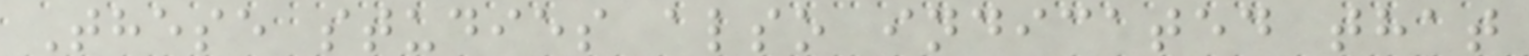These studies also indicated that
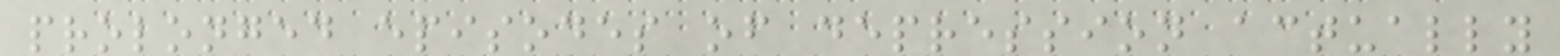prolonged episodes of depression actually
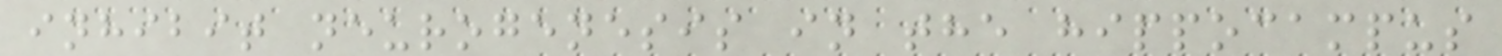inhibit neurogenesis in the hippocampus
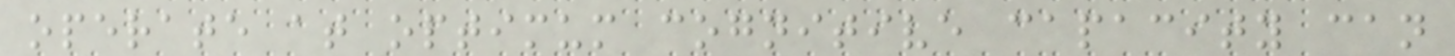operate at optimum cognitive capacity can
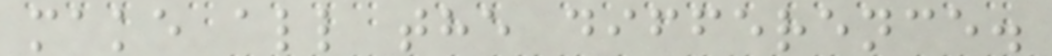make all the difference.
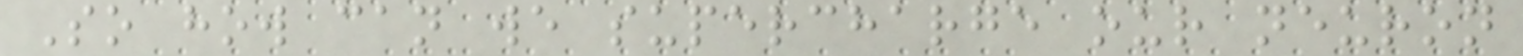So how can we supercharge our neuron
